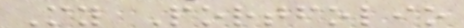My Portfolio
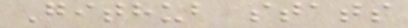Github stats
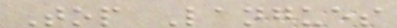Top Langues
